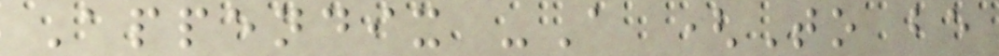Appendix -A (To be
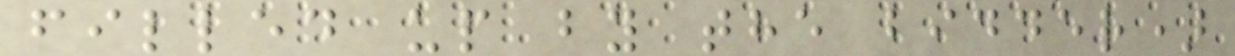filled up by the bidder)
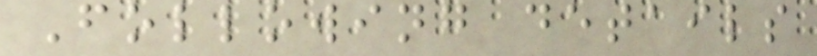Following details
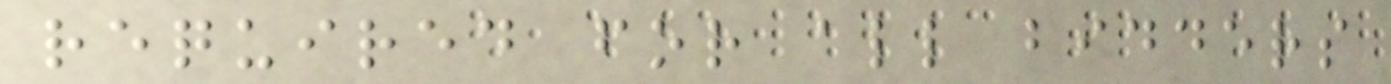required for all bidders
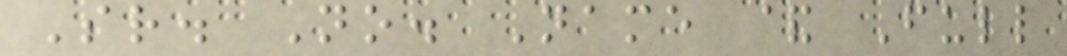Sr. No. Name & Full
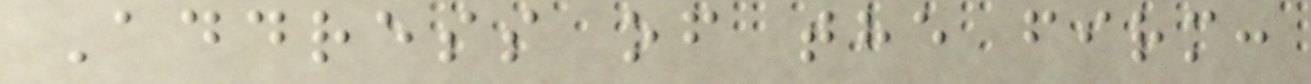Address of the firm:
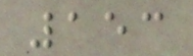153
